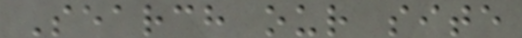Search our site
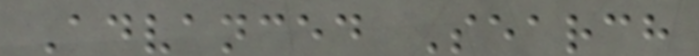Advanced Search
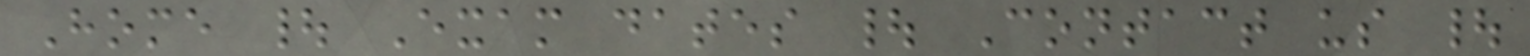Home | Exam dates | Contact us |
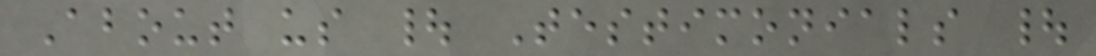About us | Testimonials |
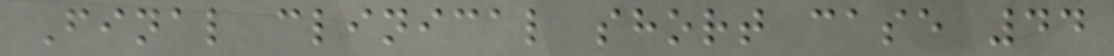Final clinical short case 44
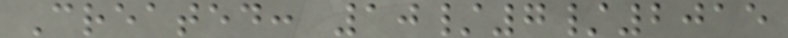Created: 10/7/2015
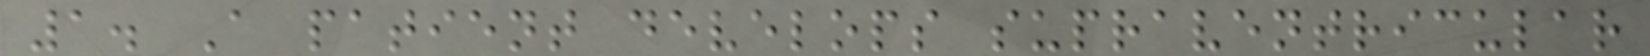1. A patient develops supraventricular
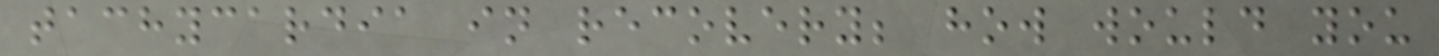tachycardia in recovery; how would you
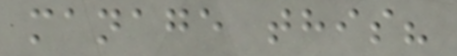manage this?
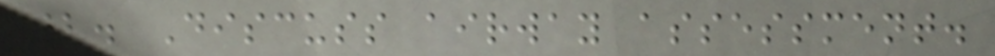2. Discuss airway assessment.
